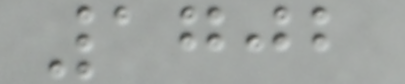1702
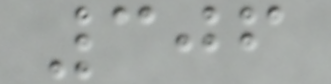306
